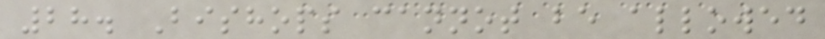28. Bishops cannot be allowed
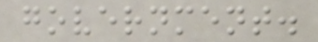government.
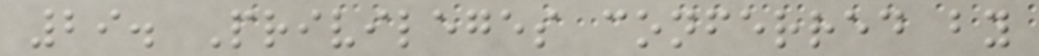29. Privileges conferred by
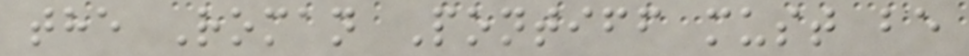the Roman Pontiff must be
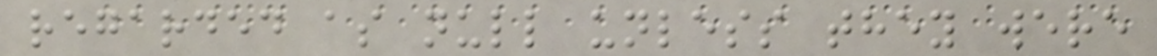regarded as null unless they were
